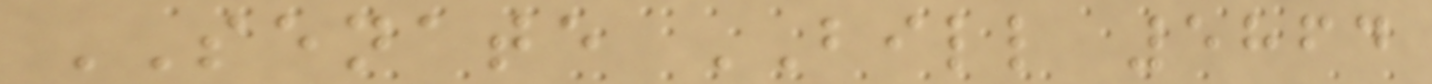SENATE BILL 5864
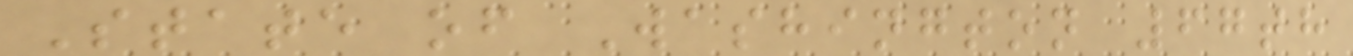State of Washington 67th
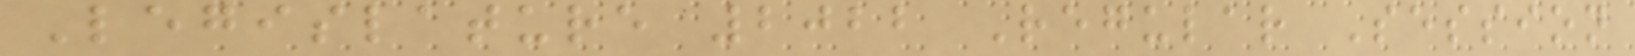Legislature 2022 Regular Session
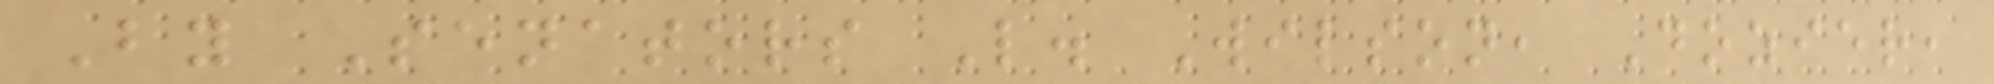By Senators L. Wilson, Dozier,
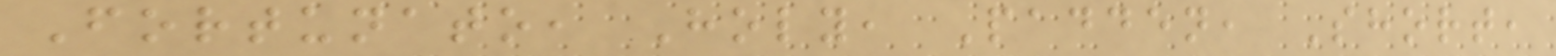Fortunato, Holy, Padden, Short,
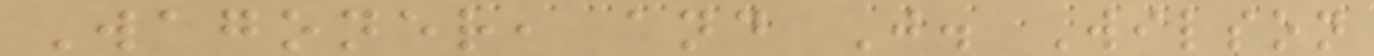Wagoner, and J. Wilson
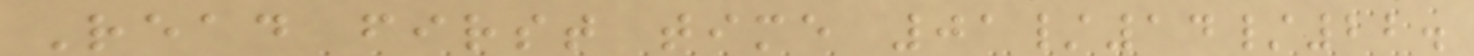Read first time 01/14/22.
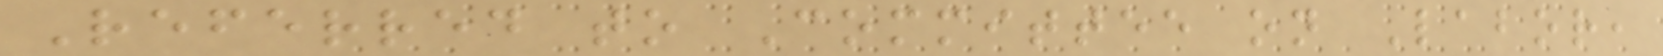Referred to Committee on Labor,
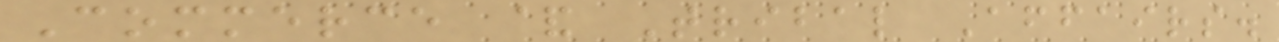Commerce & Tribal Affairs.
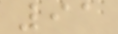91
